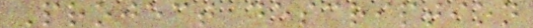Project description
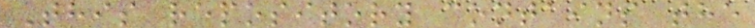This repository contains the
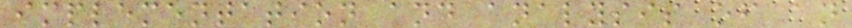implementation and analysis of an
